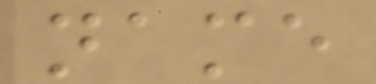name
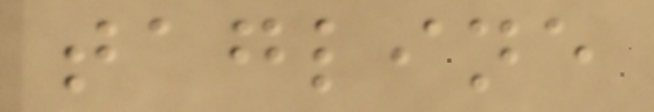tagline
